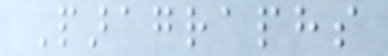Paragraphs
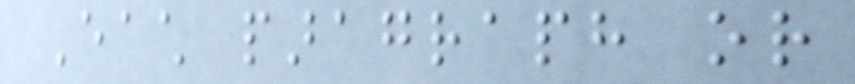Each paragraph or
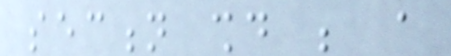section should be a
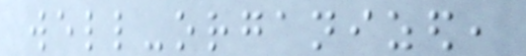well-organized,
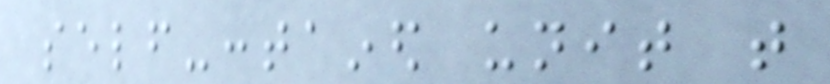self-contained unit that
